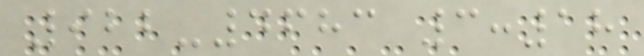922-4683 3:18
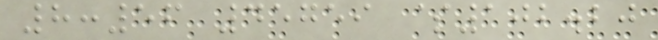8:56 45759 $102.20
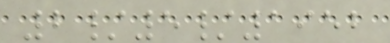2/5/1952
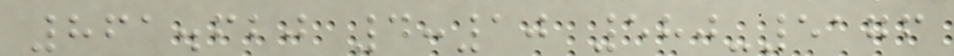861.620 4:10 580-5176
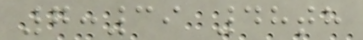7:39 48th
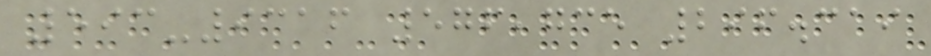593-9316 576,735 296.319
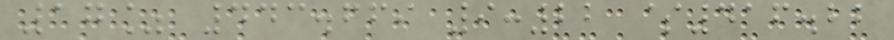17% 443.669 9:22 $416.22
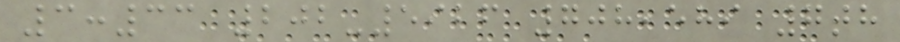3:33 202-5926 708,589 7th
